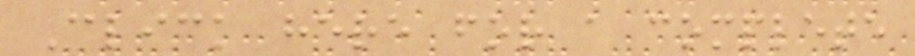Click here for a complete
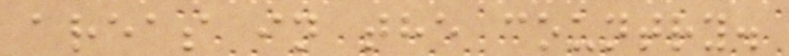areas in the country.
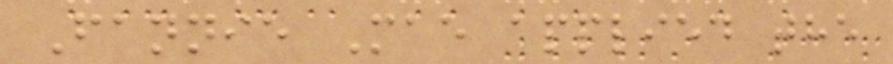Fannie Mae applied the
